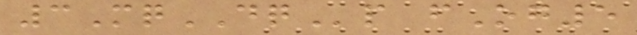3MqDQp fOg5
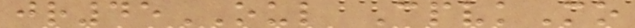jr45OUL CpvkMo
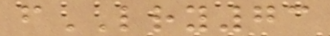fLRY73
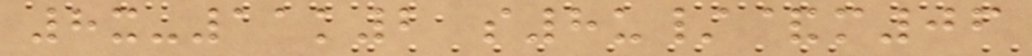8x-11k2 s8u/&m06
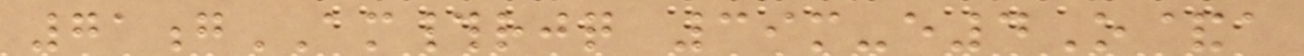71gAM#rjq 39m-e4O&a
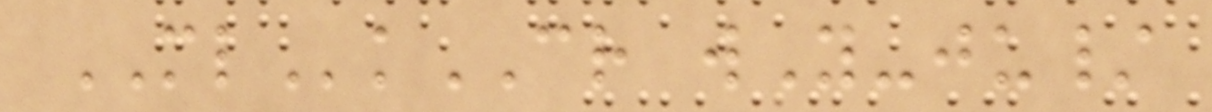MLkCR wY-ju/
